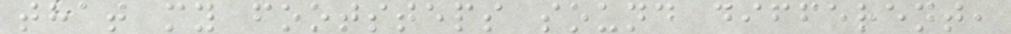that my footsteps sound different,
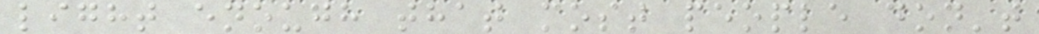light enough that most people don't
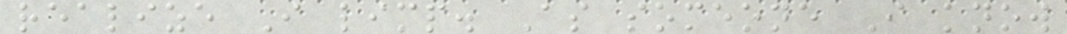realize I limp. As someone I know
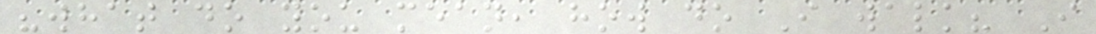"what do you mean, how do I walk? I
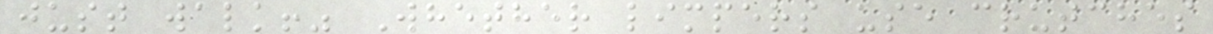just walk!" Whether limpers use crutches
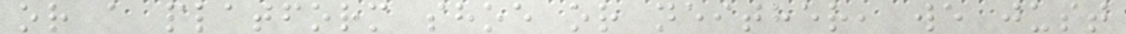or a platform shoe or neither, we just
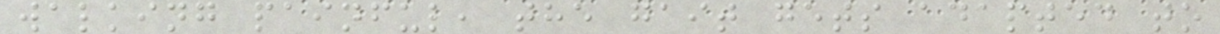walking painful, the gait gets adapted to
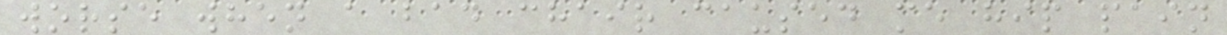worse when a bad chair caused me hip pain
